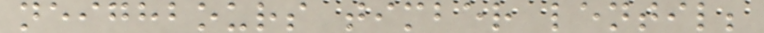neighbours timber lentil;
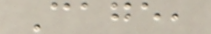Cage,
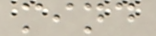mind
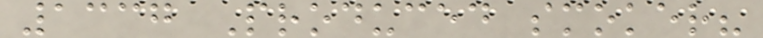1337 Produced smoker?
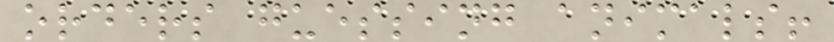orders guessing animals!
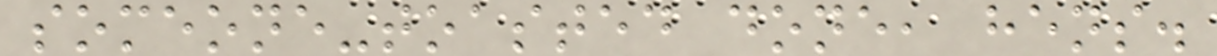someone-toasted done, hens.
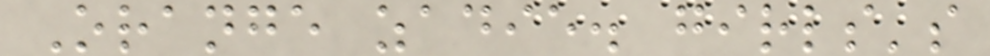Orange zadie. girls's
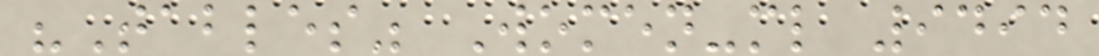"Tables" Women-ml 9494
